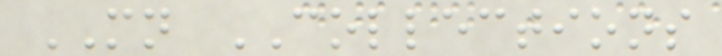MN COLLECTIONS
